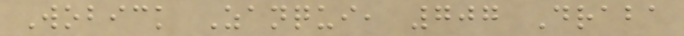Wobick Zanqui, 707 Draba
